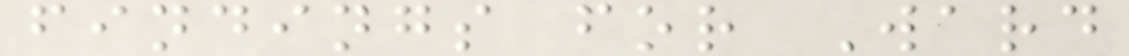findings for Ward
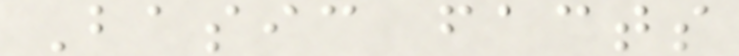Basic facts
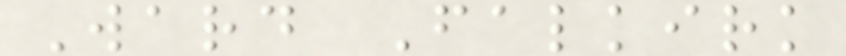Ward Falkirk
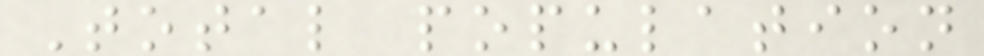Total population
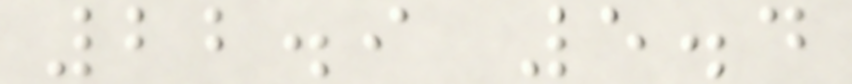22.9 5.4
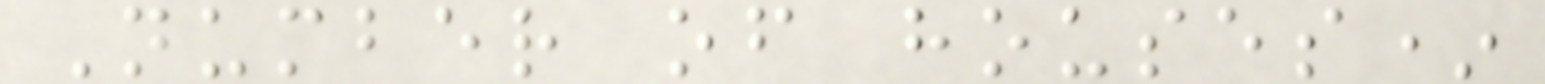Number of houses*
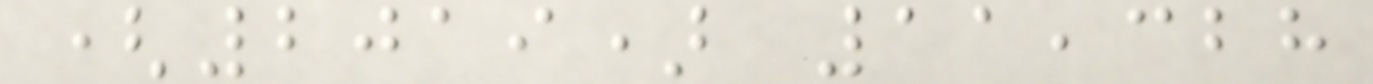(2019) 11,328
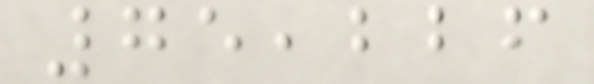75,226
